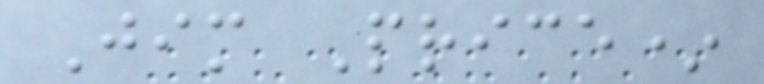Jim Price*
